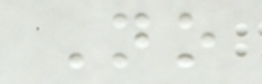No
